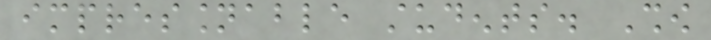impressionable students. Show
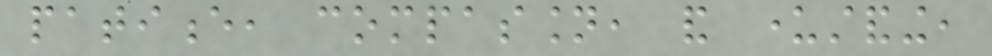patience, compassion, and understanding,
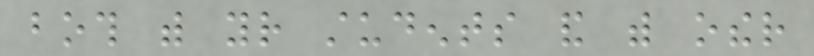both with your students and with other
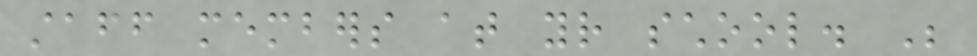staff members at your school. Be
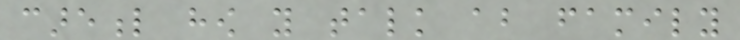careful how you talk about family
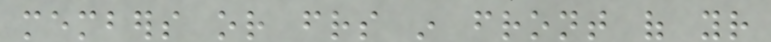members or friends in front of your
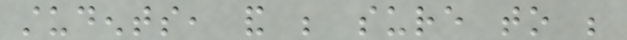students, and be sure to be
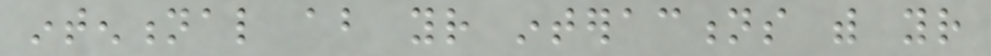intentional about your interactions with your
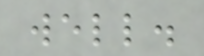well.
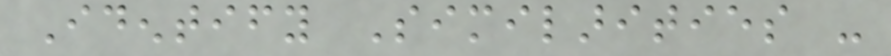Identify Similarities -
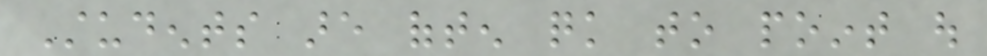Students are often quick to point out
